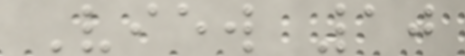View 10
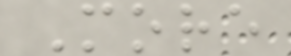More
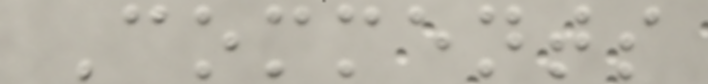Comments
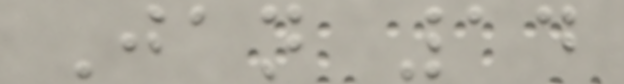Jan 14
